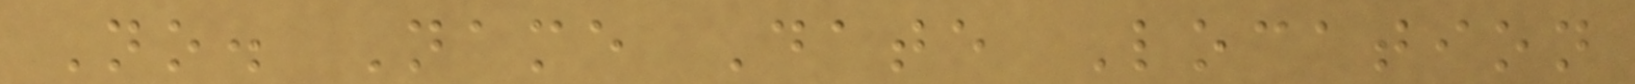No. Name Date Location
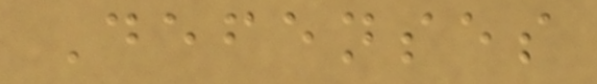Defenses
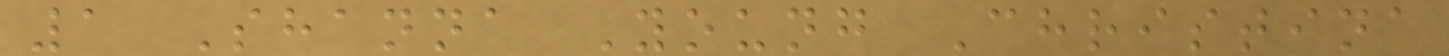1 Shanna Young Christina
